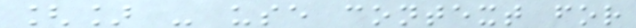[] - use context for
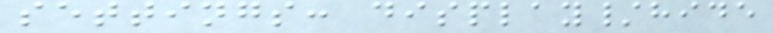settings: display/hide
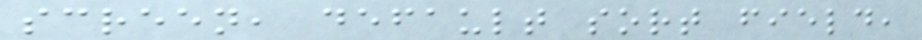screen, default sort field,
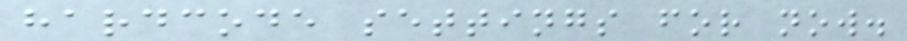hardcode settings for now.
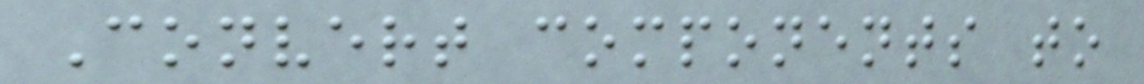Convert components to
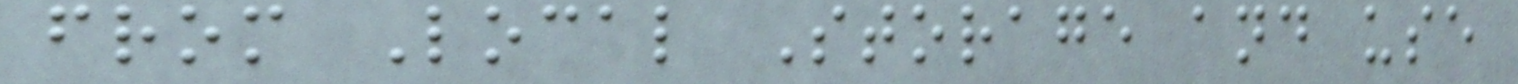from Local Storage and use
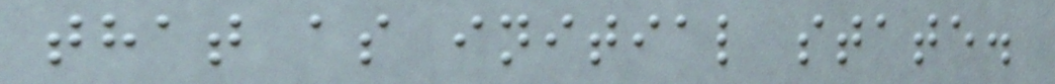that as initial state.
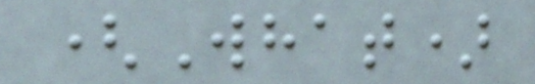(What)
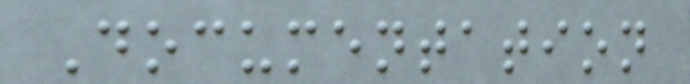Documentation
